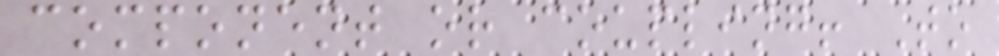component or coupling! To
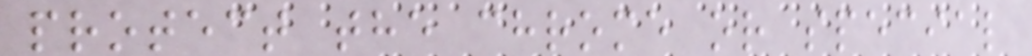protect the chrome or special
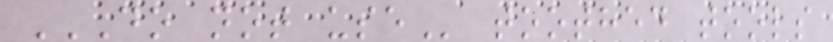DO NOT USE toothed tools
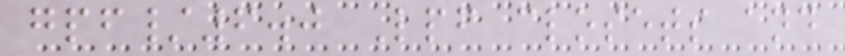gpf/6.0 Lpf closets and
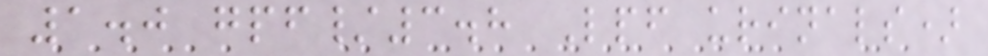1.0 gpf/3.8 Lpf urinals)
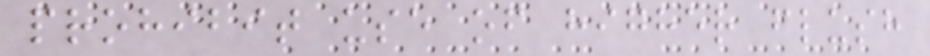prohibit use of higher flush
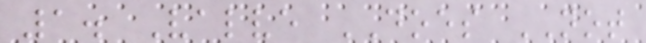1. Valve DOES NOT
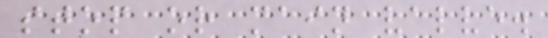stop or main valve.
